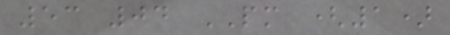53 04 PM (1)
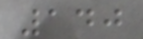140
